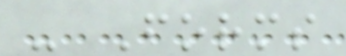- Forms
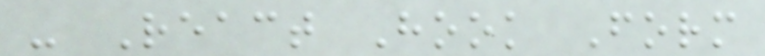- React Hook Form
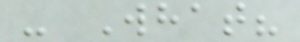- What?
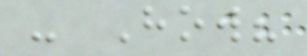- How?
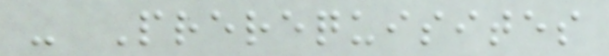- Prerequisites
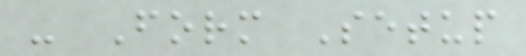- Form Setup
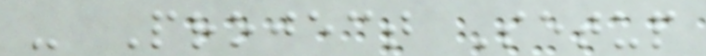- Project Setup
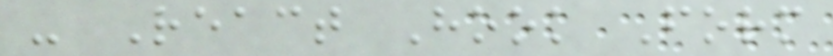- React Hook Form
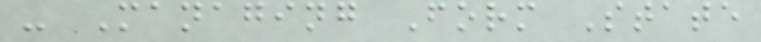- Managing Form State
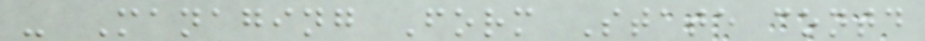- Managing Form State contd
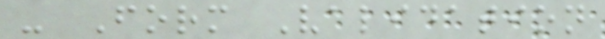- Form Validation
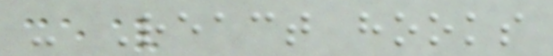- React hooks
